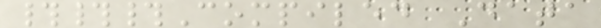###Compiled Data
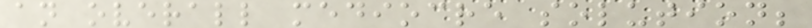an overall mediocre solution;
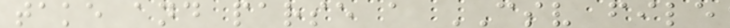take and parse a CSV file
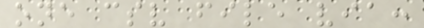one csv file via:
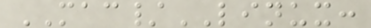MAC/LINUX:
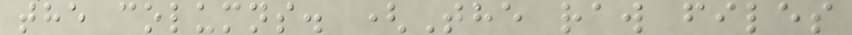the columns. (The raw files
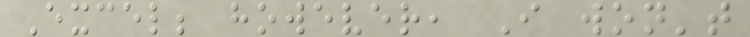Excel; however, I won't
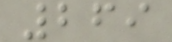269
